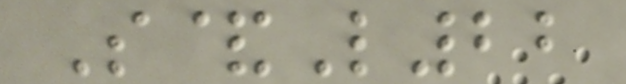S&L22
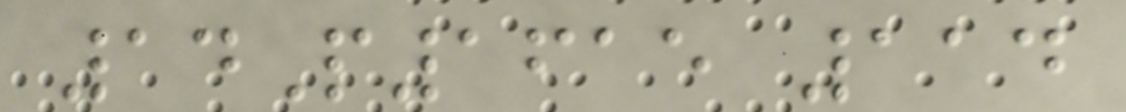14P1615 114
